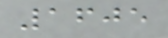1605
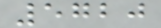5720
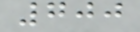700
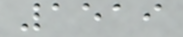1519
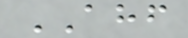AHF
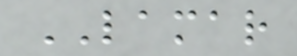LAMAR
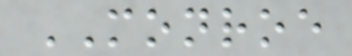MONROE
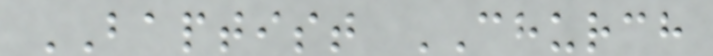BAPTIST CHURCH
